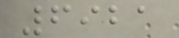6921
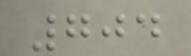704
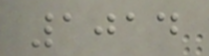1014
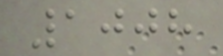1008
